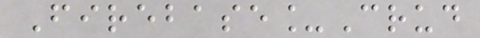Firebase_Crud
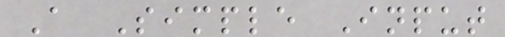A Simple Input
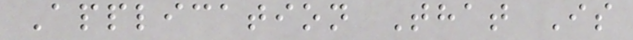Application That Is
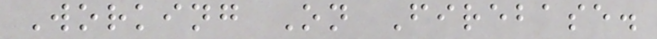Working On Firebase.
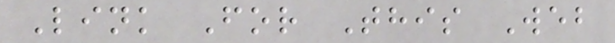Link For This Web
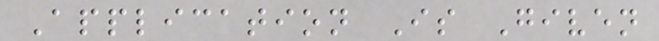Application Is Given
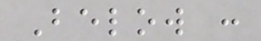Below :
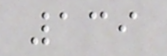139
